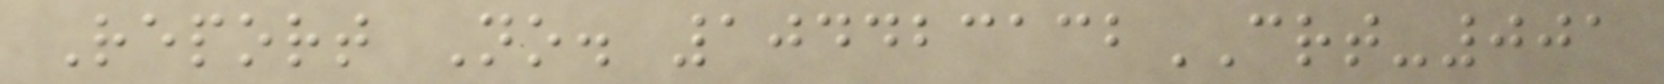Report No. 104423132CRT-001
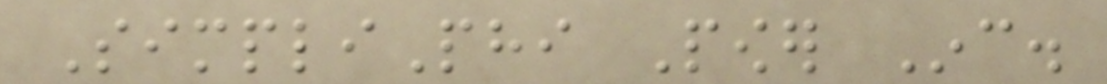SimpliPhi Power Inc.
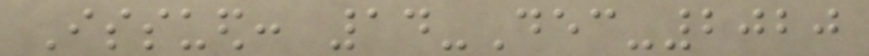Issued: 14-Dec-2020
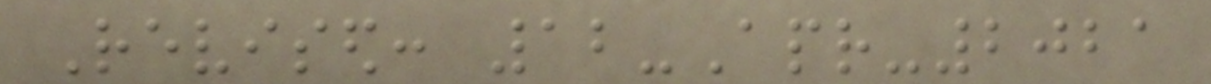Revised: 12-Apr-2021
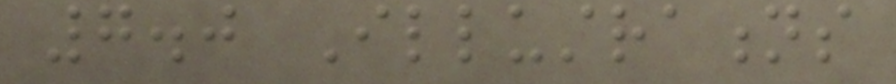7.0 Illustrations
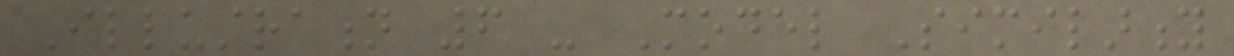Illustration 6 - Model Similarity
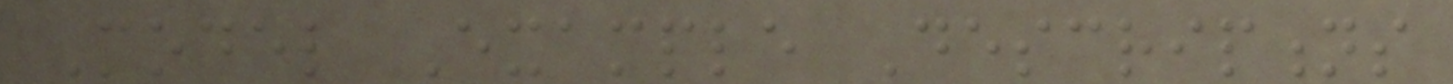Model Example Descriptions
